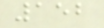152
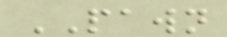PAWN
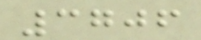3706
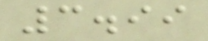3.99
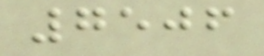7506
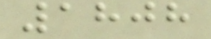1808
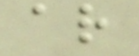ar
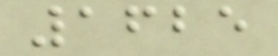1625
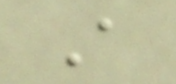A
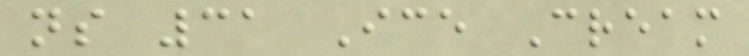ns 31 Ice Cream
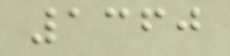1360
